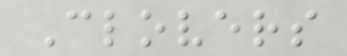Clovers
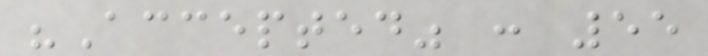"Accepted" : 55
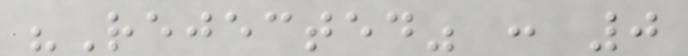"Rejected" : 0
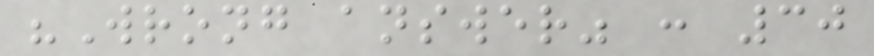"Wrong answer" : 30
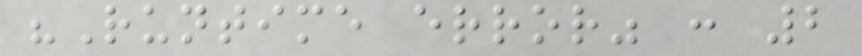"Runtime error" : 2
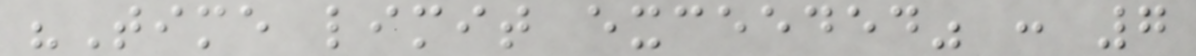"Time limit exceeded" : 7
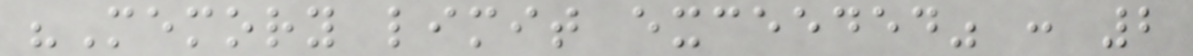"Memory limit exceeded" : 2
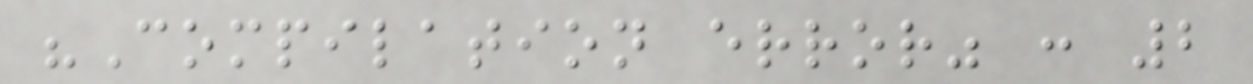"Compilation error" : 2
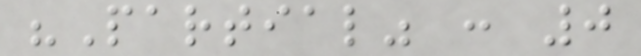"Partial" : 0
